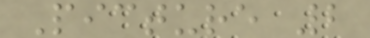Picture 2
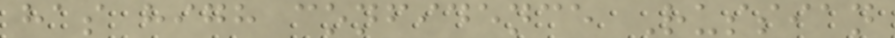has high confidence Russian
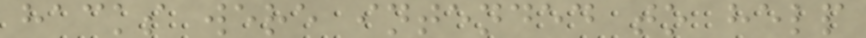hacks were intended to help
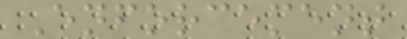Enforcement
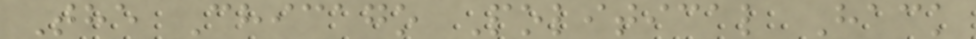The Chicago Political Hack
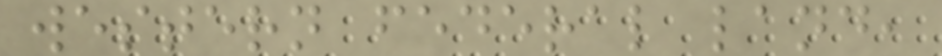western federal land,
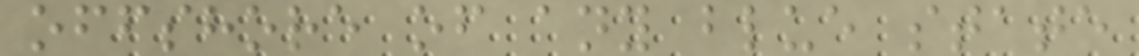offshore of any blue state
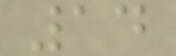14
